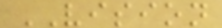VISION
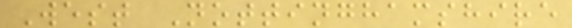West Nottinghamshire
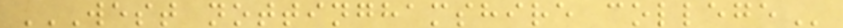WEST NOTTINGHAMSHIRE COLLEGE
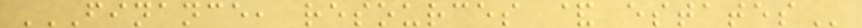FINANCE, RESOURCES & ESTATES
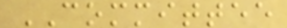COMMITTEE
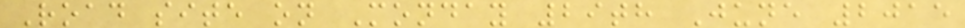Road site on Monday 29th June 2015
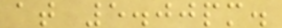at 5.00pm.
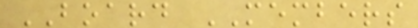BOARD MEMBERS
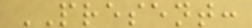PRESENT:
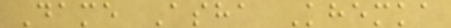Dame Asha Khemka
